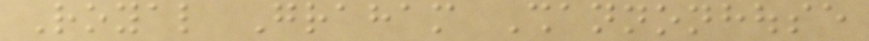Royal Graham Shannonhouse
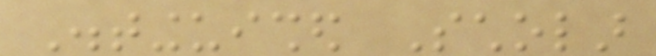Distinguished Scholar
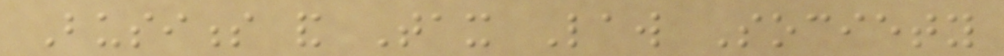Business and Tax Law Society
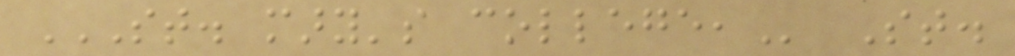ST. MARY'S COLLEGE, St.
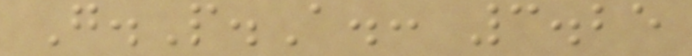G.P.A.: 3.25
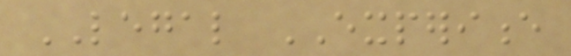LEGAL EXPERIENCE
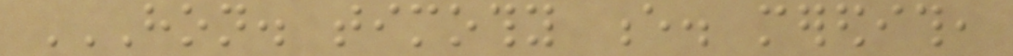HON. TIMOTHY E. MEREDITH,
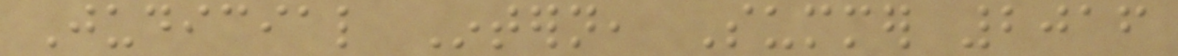Judicial Intern, Summer 2016
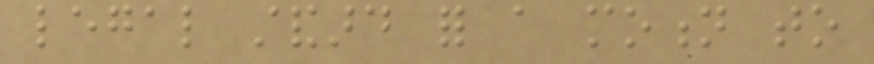legal standard for a motion to
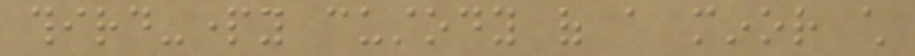third-party custody of a minor child
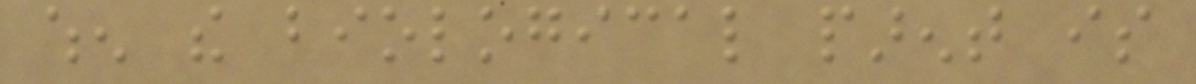when the biological parent is
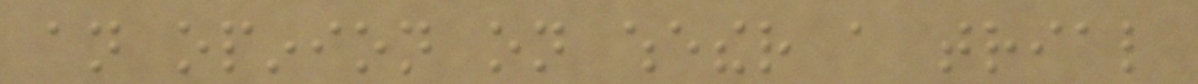an opinion on whether a trial
